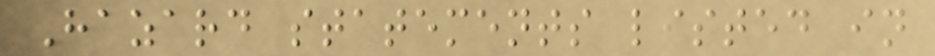Hazard statements listed in
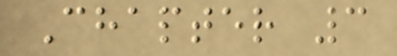Chapter 3
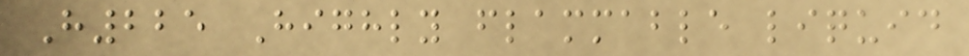H225 Highly flammable liquid
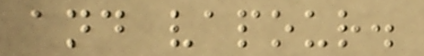and vapour.
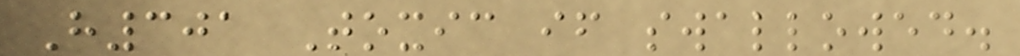H301 Toxic if swallowed.
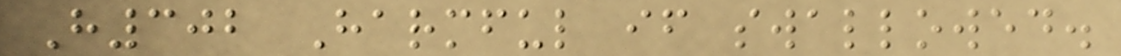H302 Harmful if swallowed.
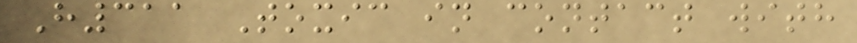H311 Toxic in contact with
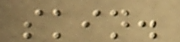skin.
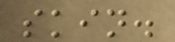skin.
